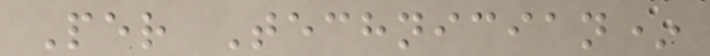Per Technician*
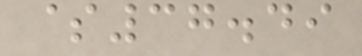$37.49
